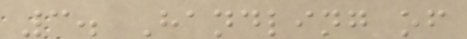3. Handling of
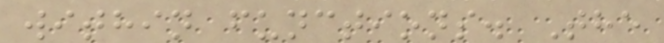within functions. The
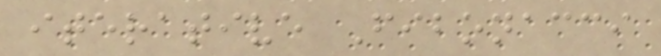iterative Fibonacci
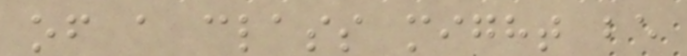of a class might be
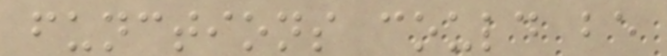functions could be
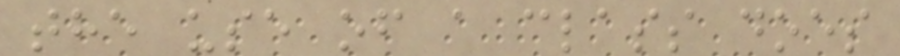the use of a class does
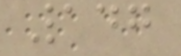147
